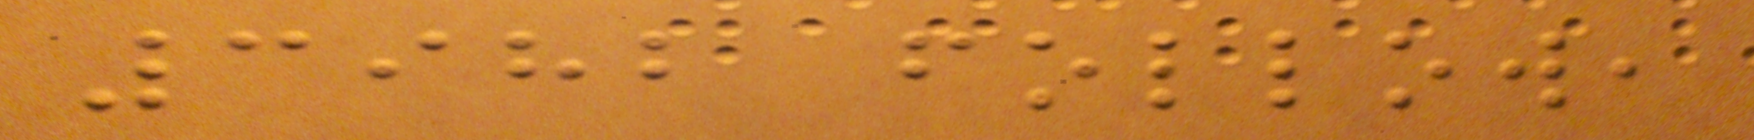3982 follow,
